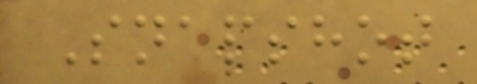Snapshot
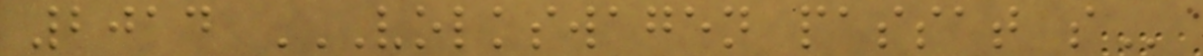2014 VOLKSWAGEN PASSAT S
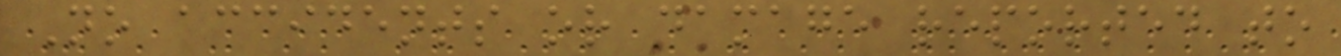No accidents or damage reported to
